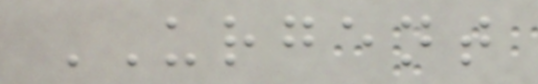URGENT
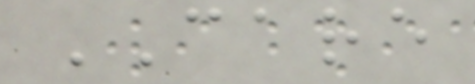CARE
